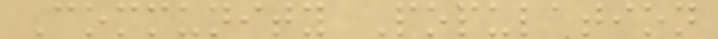Community Population
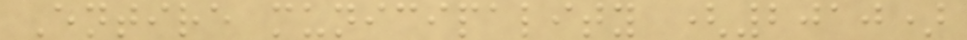Entire municipality (2010)
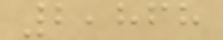2,868
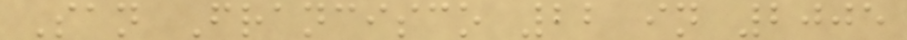San Francisco 22 in 2005
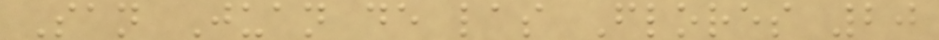San Juan de las Flores 20
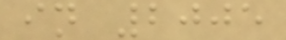in 2005
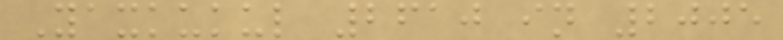Yaxkukul 2610 in 2005
